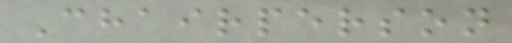Chairperson
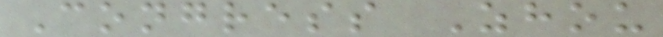Congress Zhou
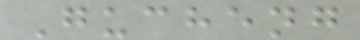Gucheng
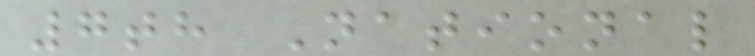7th National
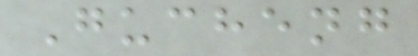Gucheng
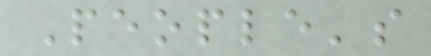People's
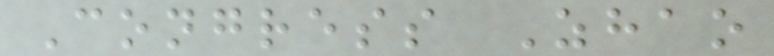Congress Zhao
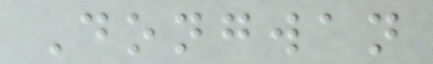Dongwan
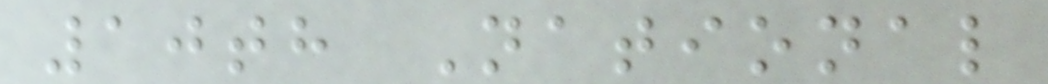10th National
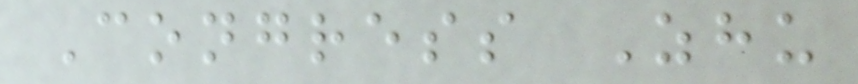Congress Zhu
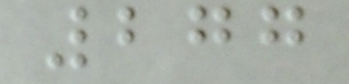277
